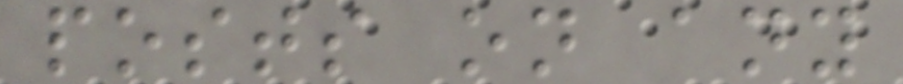posts on any
